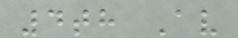4th Av
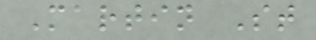Martin St
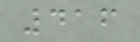416
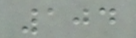104
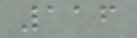116
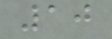10
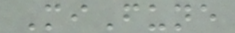MiFune
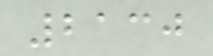2130
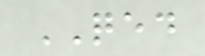QED
